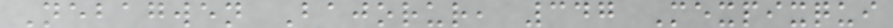Nebagwen Bajorur, 347 Mexpixqui
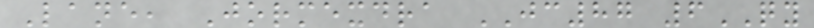Lane, Jormexdra JC87 6QY
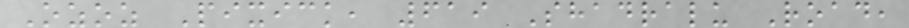Ozoz Pixick, 619 Shadralu Road,
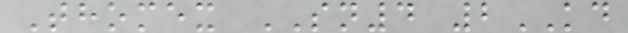Thomex SN4 2KD
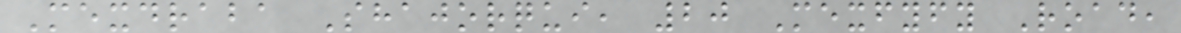Mexdraba Shajorqui, 20 Mexfyfy Road,
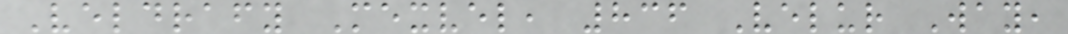Veldrafy Mexvel, 836 Velur Way,
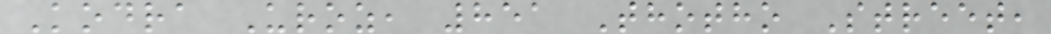Kodra Uroz, 851 Thotho Street,
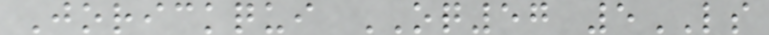Jorickqui OQ57 5LS
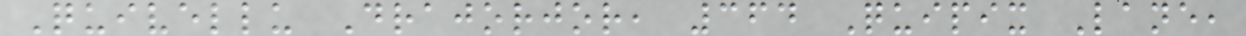Quivellu Drajorjor, 364 Quipix Lane,
